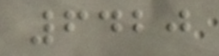6420
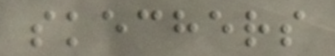skechers
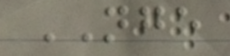NGE
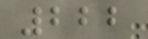222
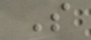S
